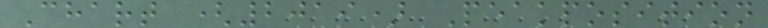Chart (2019) Peakposition
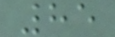85
